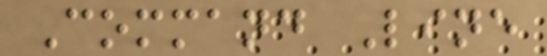Command Line
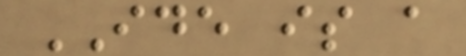IDE is a
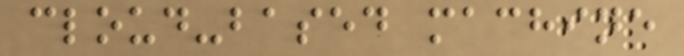cloud-based machine
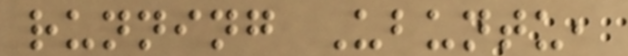running Ubuntu,
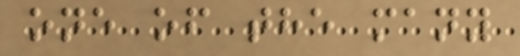one of the many
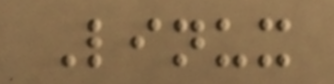Linux
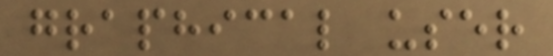graphical user
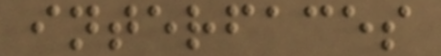interfaces
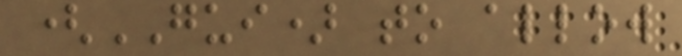(GUI) to allow
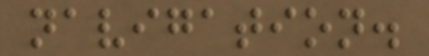navigation.
